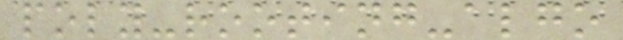poly-rooting-algo
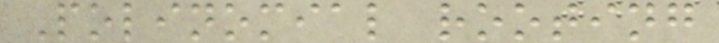Polinomial rooting
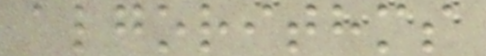algorithms
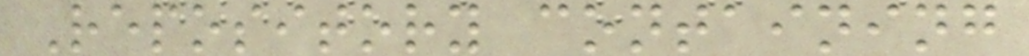Repository containing
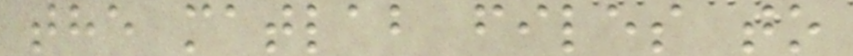the matlab files to
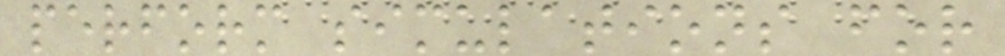perform simulations for
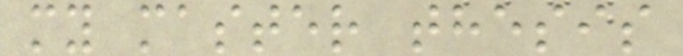my master thesis
